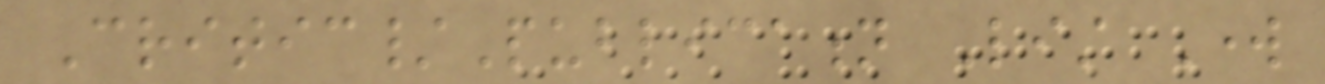Critic/Publication List Work
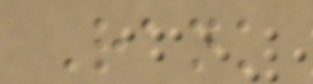Rank
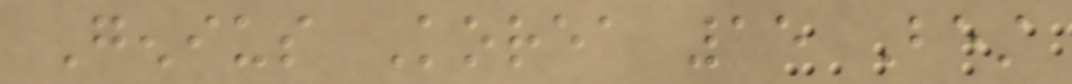Genius Korea 15 Best
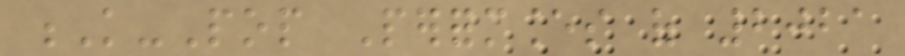K-Pop Performances of 2021
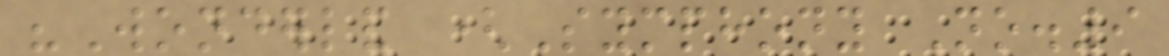"Wonderland (Symphony No.9
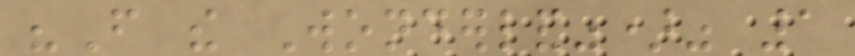"From the Wonderland")" 1
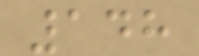148
